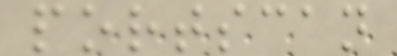portscan
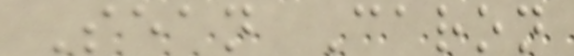Sean Caron
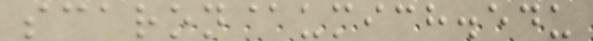scaron@umich.edu
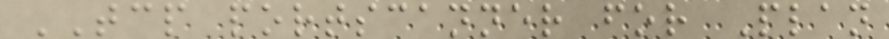TCP portscanner for Plan
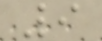9
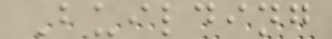Building
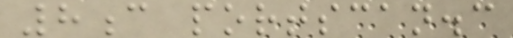8c portscan.c
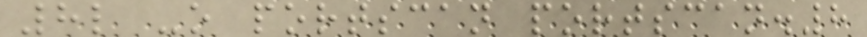8l -o portscan portscan.8
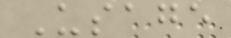Usage
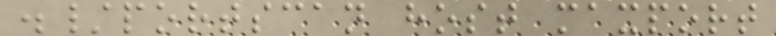./portscan host maxport
